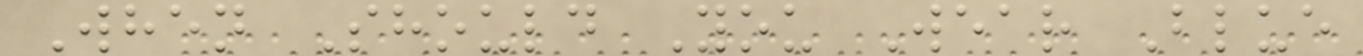When Should You Wear Blue
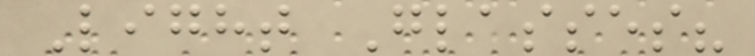Light Glasses?
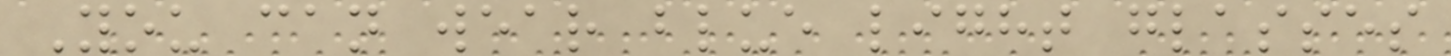You can wear blue light glasses
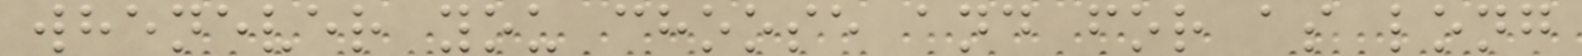whenever you choose and for as long
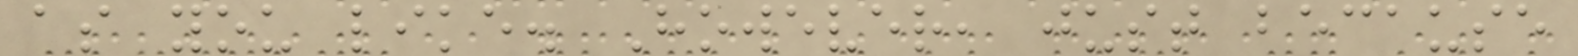as you like. However, just because
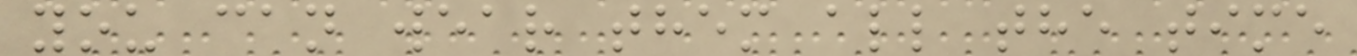you can wear them all the time
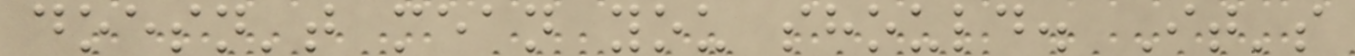doesn't mean you should. It's
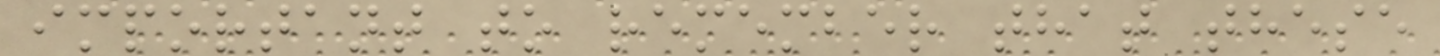important to remember that these
